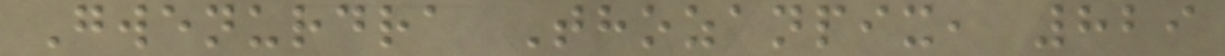Gwenurdra Thozanpix, 829
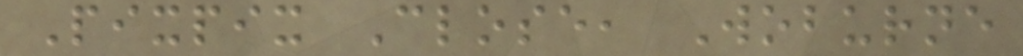Pixpix Close, Woburne
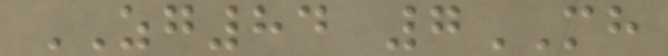ZG84 7MH
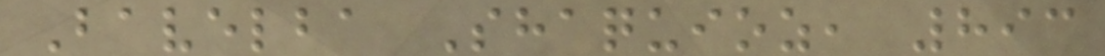Bavelba Shaquioz, 893
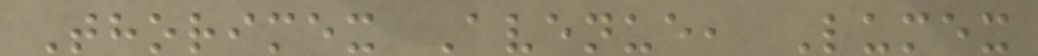Thorimex Avenue, Lumex
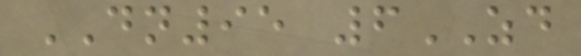DN95 6ZD
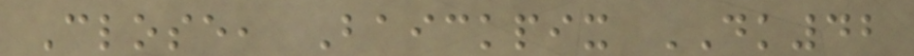Close, Baickpix DK42
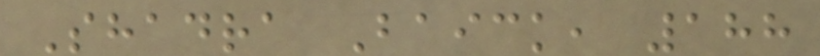Shadra Baick, 188
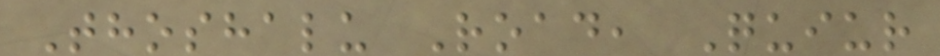Thoshalu Road, Quiur
